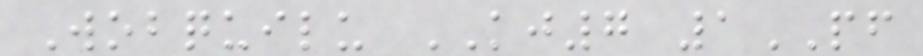Wobquilu KJ7 1PF
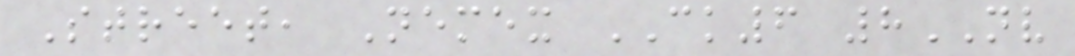Street, Nemex CK6 8NV
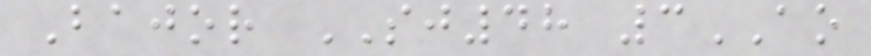Bajor SJ48 3AO
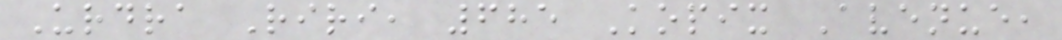Urdra Riri, 685 Kopix Avenue,
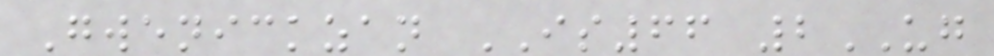Gwenickzan IS66 2UG
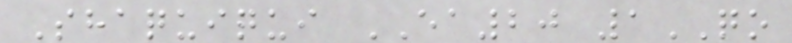Shaquiqui EA20 1QO
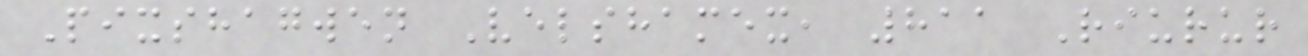Pixshagwen Velshamex, 811 Riurur
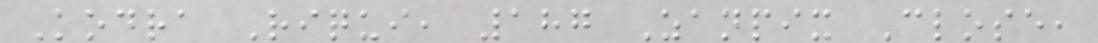Kodra Riqui, 187 Zanpix Close,
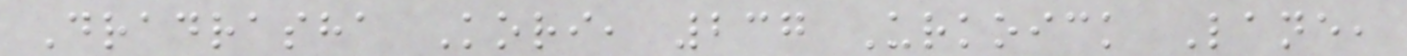Dradrasha Kori, 237 Urkoick Lane,
